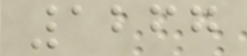1267
